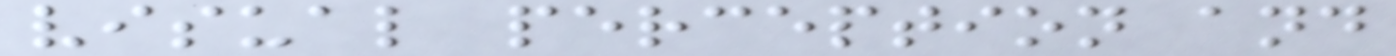visual perception and
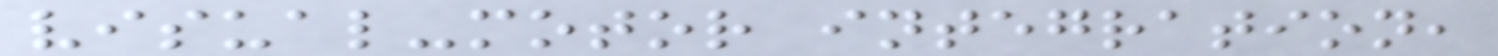visual-motor integration,
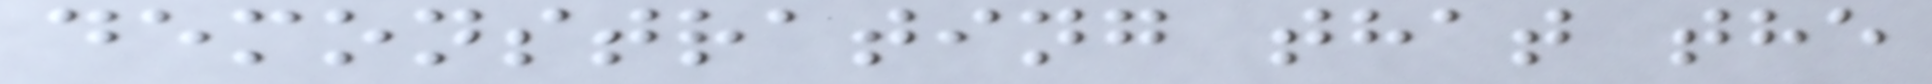demonstrating that the
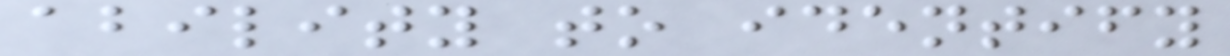ability to identify
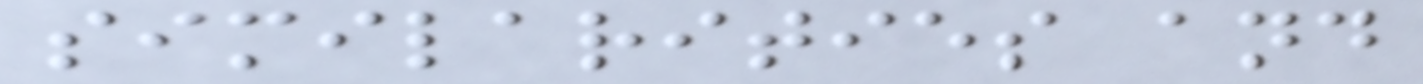similarities and
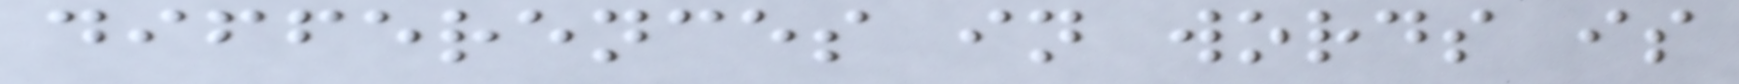differences in words is
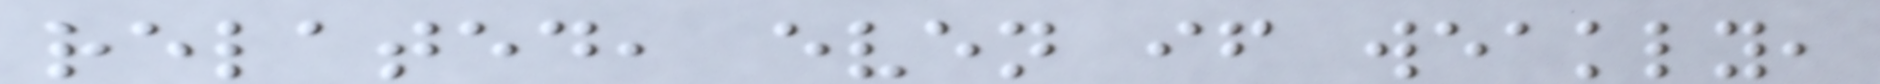related, even if weakly,
